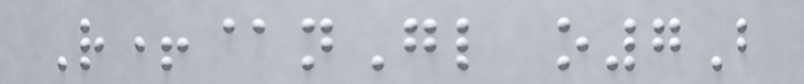R+@nGl o7B
